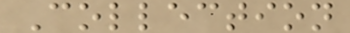Collection
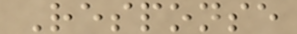Response
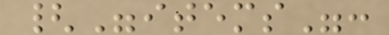{"items":
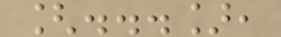[...],
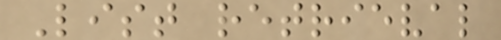List retrieval
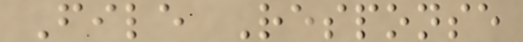File Response
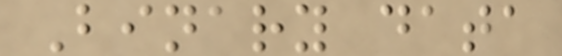Binary data
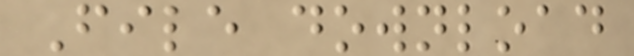File download
